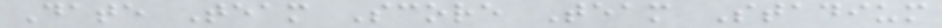Date Team Score Team Stadium
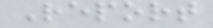Report
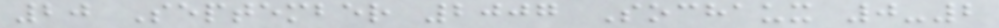20 September 2007 Sochaux 0-2
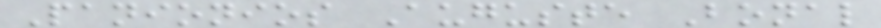Panionios Auguste Bonal
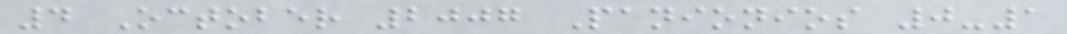4 October 2007 Panionios 0-1
